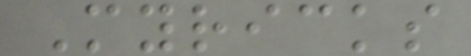Myricks
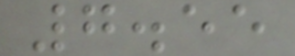7.55
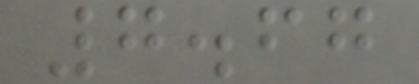7.67
